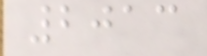2013
